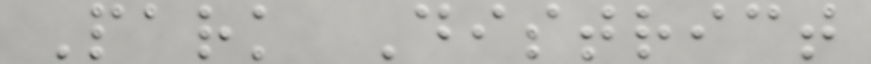Park District
